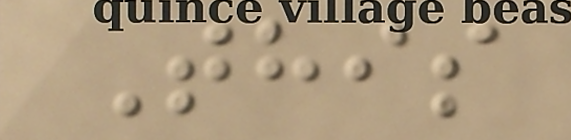This
